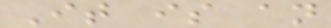It is an
